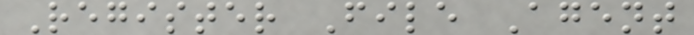Register File Agent
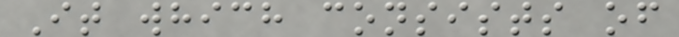It which consists of
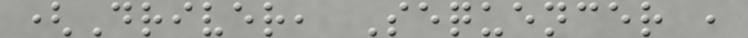(Driver, Sequencer ,
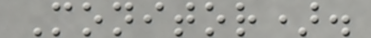Monitor).
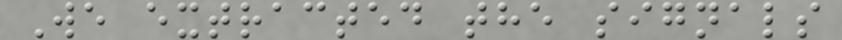We extracted the signals
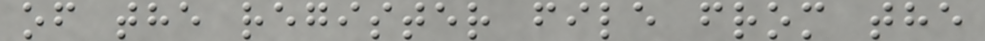of the register file from the
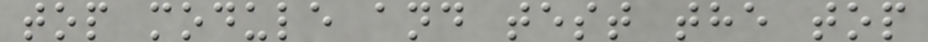top module and test the top
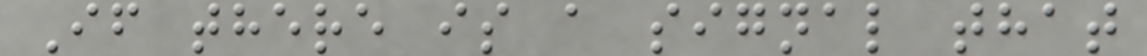If there is a signal that
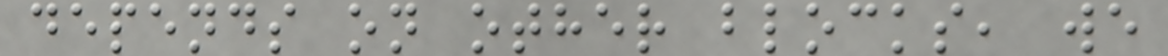depends on other blocks, we
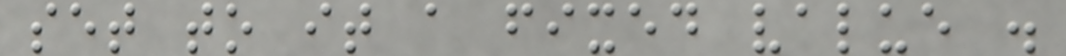set to it a fixed value .
